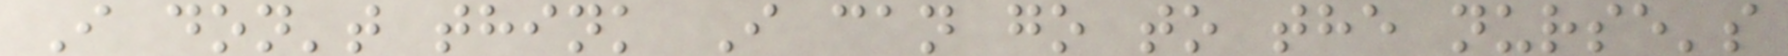I don't think I can go to the nurse's
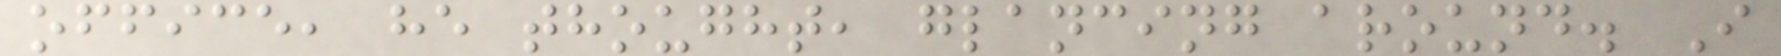office, he thought, glancing around. I
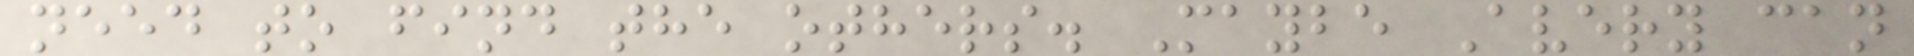need to find the others. Maybe Avery can
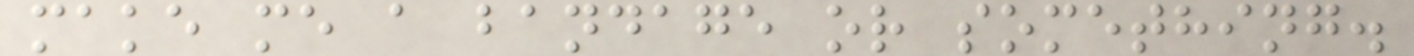make me a bandage or something.
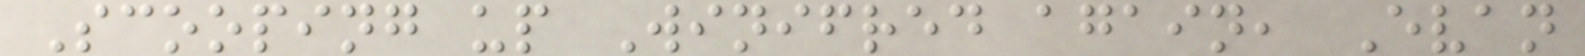Scooping up Winifred again, Evan
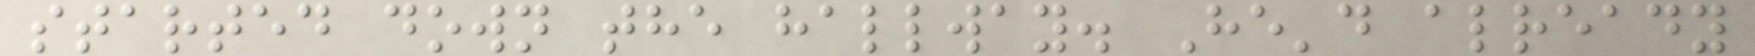started down the hallway. He'd already
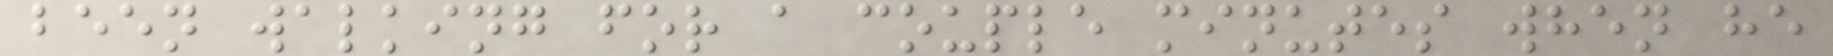been walking for a couple minutes when he
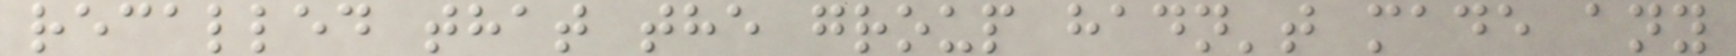recalled that the group hadn't made any
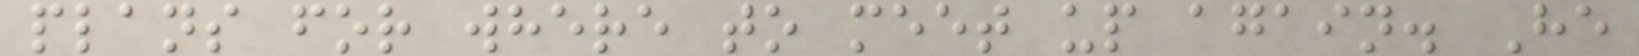plans for where to meet up again. He
